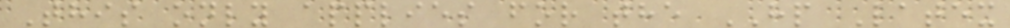This only applies for the HP Latex
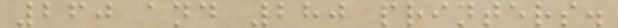260 and 280 printers.
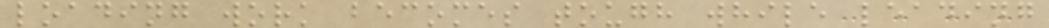loading work becomes tough while leading
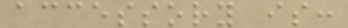accessory is:
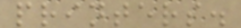printers.
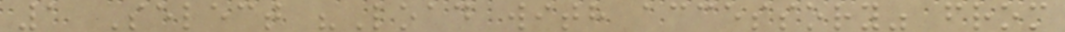1 Select "Load with accessory" from
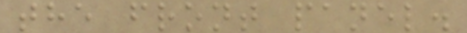the front panel.
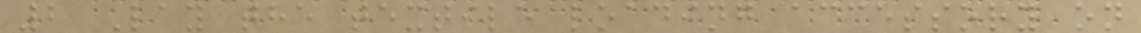2 Lay the textile loading accessory on
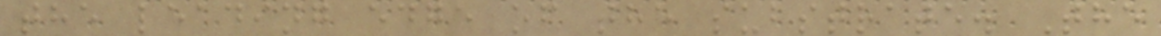the leading edge of the substrate. The
